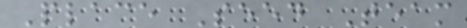Place Seed Team
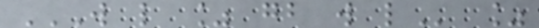W L % GB W L %
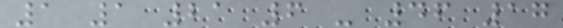1 1 21 6 - 46 17
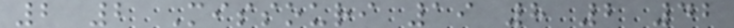2 2 Missouri 19 8 2 42
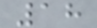18
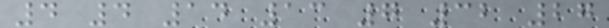4 4 14 13 7 32 27
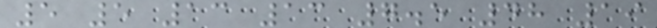5 5 13 13 7.5 48 19
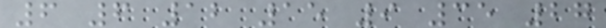6 6 12 15 9 35 27
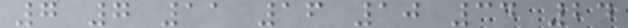7 7 11 16 10 34 24
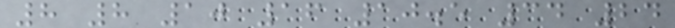8 8 10 16 10.5 34 24
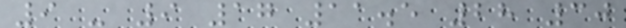9 - 9 17 11.5 28 30
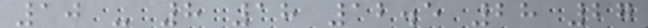10 - 8 18 12.5 28 27
